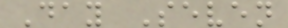Day Seven
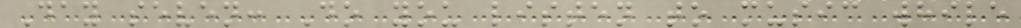Day seven: Do you listen to music while
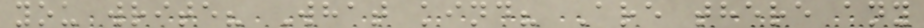you write? What kind? Are there any
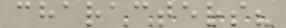characters?
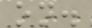on.
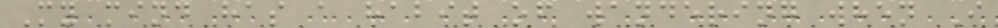My mind has a habit of wandering when I
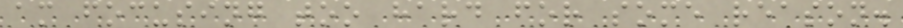am focusing too hard for some reason.
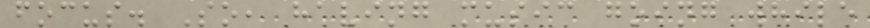focus. So, having music going while
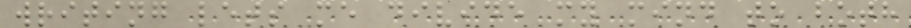writing lets me divide my mind to both
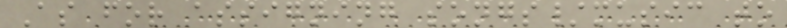As for assigning songs/music to
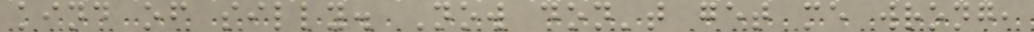kind of silly. Now don't get me wrong,
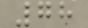78
